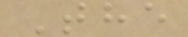The
